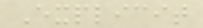Explicit
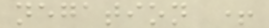negation +
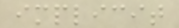implicit
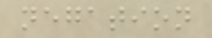negation
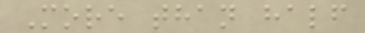More than half
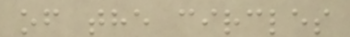of the circles
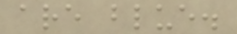are blue.
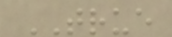TRUE
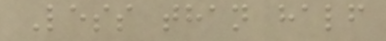Less than half
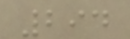294
